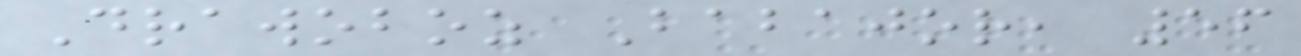Drawoboz Babajor, 56
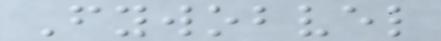Fywobvel
